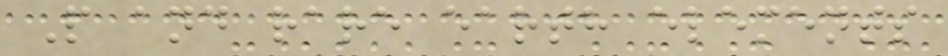P and rare earth elements
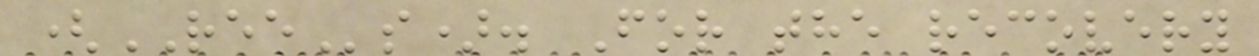(REEs). For the recovery
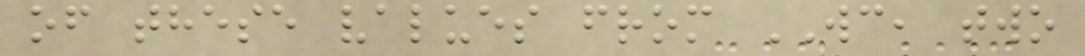of these values from WC, two
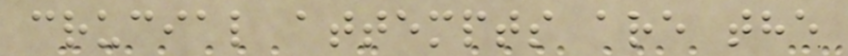crucial attempts are the
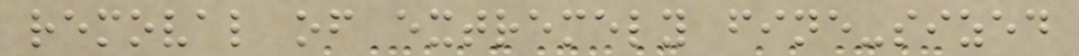removal of extremely fine-sized
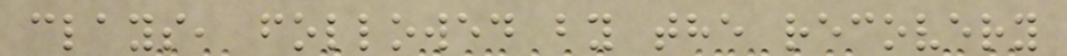clays, followed by the recovery
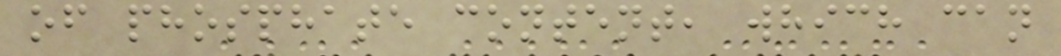of phosphate content, which can
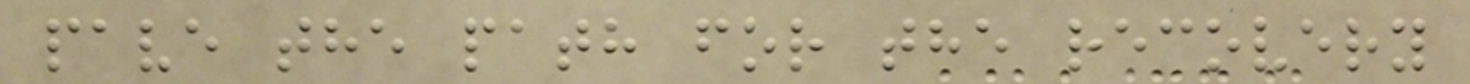pave the path for the recovery
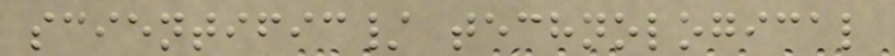scientific/ technological
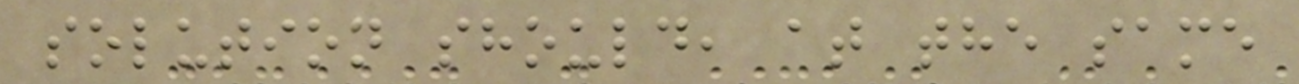solution should, at the same
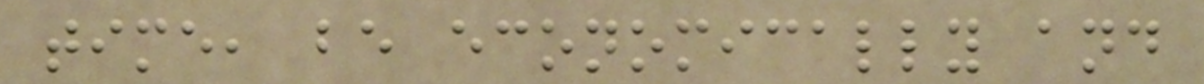time, be economically and
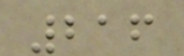216
